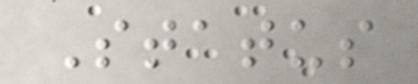Status
